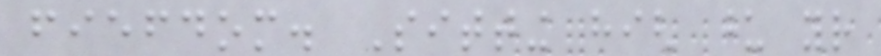fiefdom. Sitting high upon your
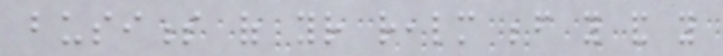business of your realm before you and you
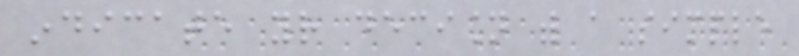indicate your decision with a simple
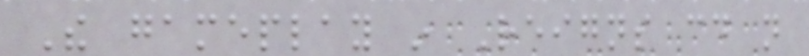The gameplay in Reigns could not
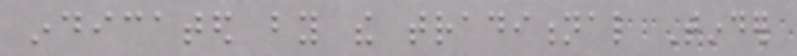indicated by the traditional Tinder
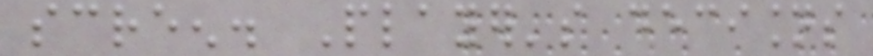screen. Player's decisions
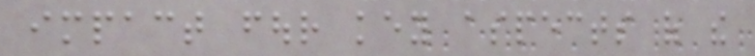impact four key aspects of the
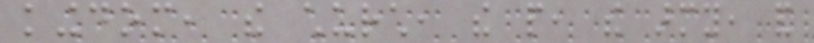kingdom, the church, the people, the army, and
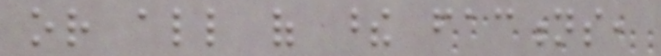or all of these factions,
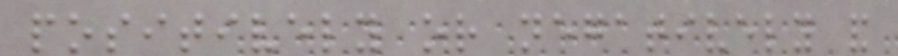positively or negatively and
